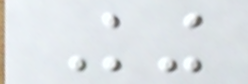King
